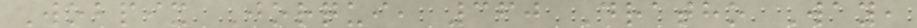Wobpix Jorqui, 360 Dratho Way,
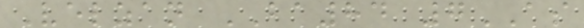Velzan BA84 7AS
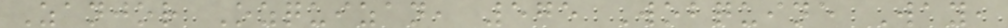Zanjor Ozquizan, 575 Wobquine Way,
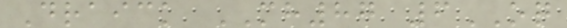Draick MH87 6OQ
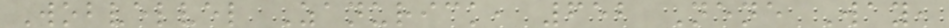Wobvelvel Zanurick, 652 Nene Way,
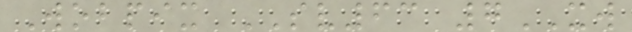Wobpix SV63 7XW
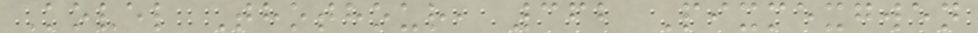Kovel Thothour, 362 Pixmexgwen
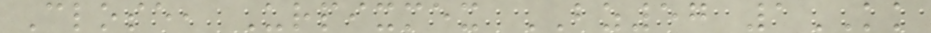Close, Urpixmex BZ57 1KK
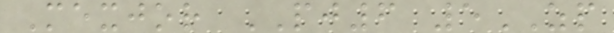Mexjor PJ6 5ZP
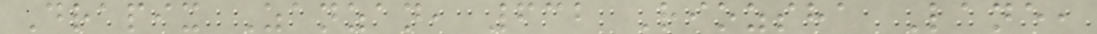Drapix Zanzan, 632 Riozsha Lane,
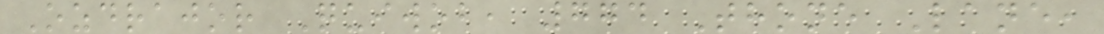Ozdrajor Quiwob, 774 Thone Lane,
